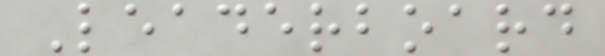Leaderboard
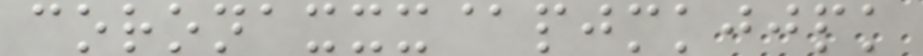coronaxxx@pjmkjjpk
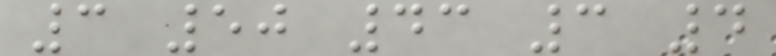3 50 43 3 4
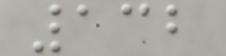132
